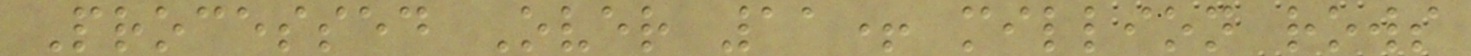Processed Over 11+ million rows
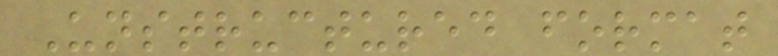Unstructured format
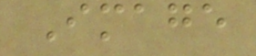Image
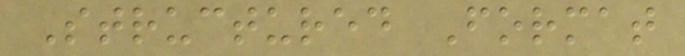Structured Format
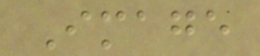Image
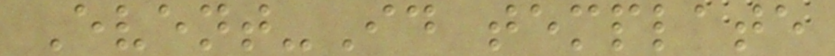Event-Id template
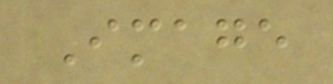Image
